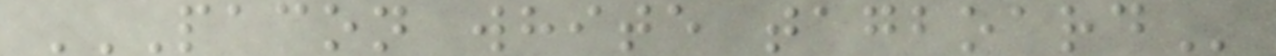PACON WHITE TAGBOARD
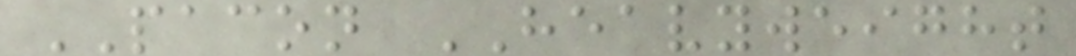PACON HEAVYWEIGHT
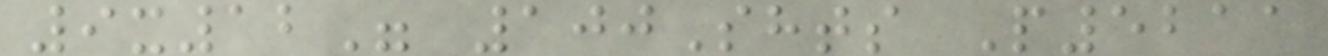9x12" 100Shts P5211
